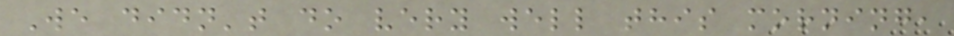We didn't do very well this morning,
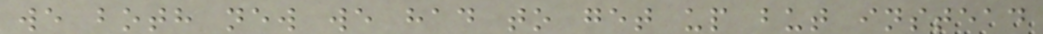we both new we had to get up but instead
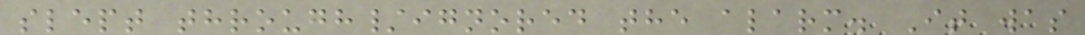slept through/ignored the alarm. It was
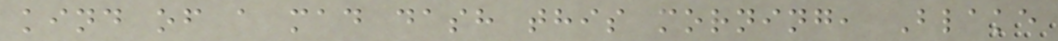kind of a mad dash this morning, Blake
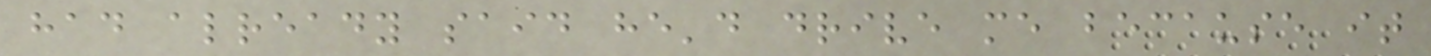had already said he'd drive me because it
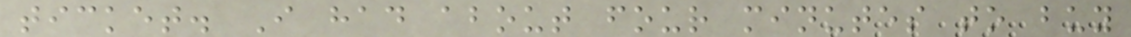ticket. I had about four minutes to buy
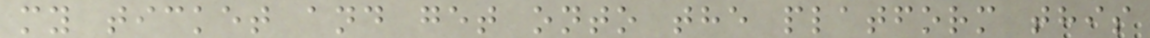my ticket and get onto the platform this
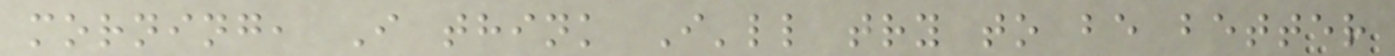morning, I think I'll try to be better
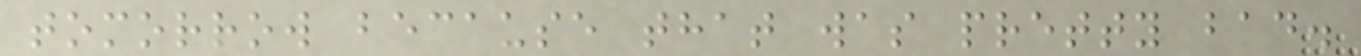tomorrow because that was pretty bad.
